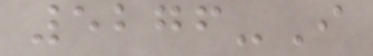5276-I
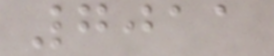7011
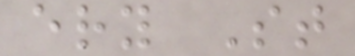ery St
